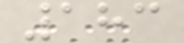183
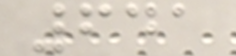641
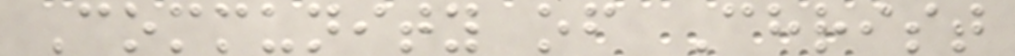Community of Christ
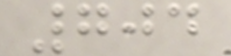704
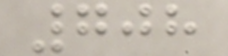708
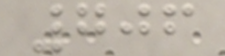706
